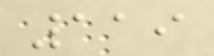119
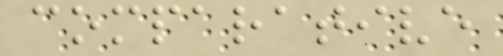comparative
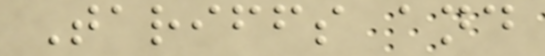Tariffs and
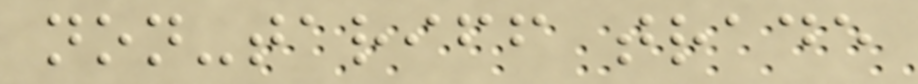non-tariff trade
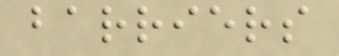barriers
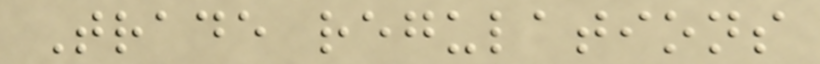Trade regulations
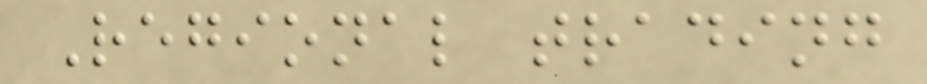Regional trading
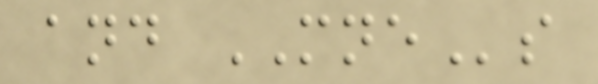and MNEs
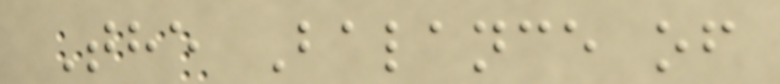The Balance of
